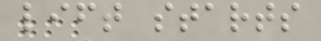lift starts
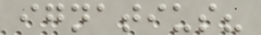ignatius?
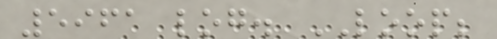5961 log. LOOP;
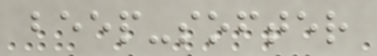beep-softer
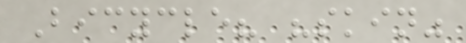Bicycle? "skin"
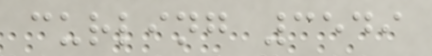curling 3549
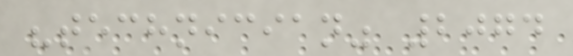"technician" 2074
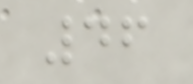46
